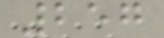257
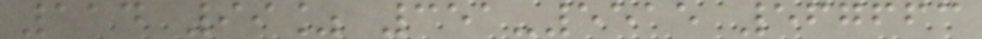114 99% 351-5515 567663
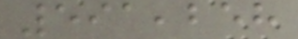591,258
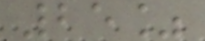25%
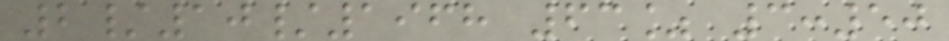2/10/1968 63% 3:50
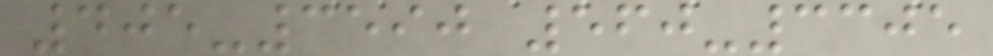405-3590 560-3305
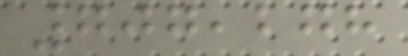707,278
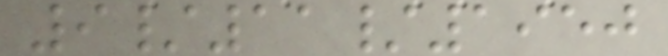9/11/1950
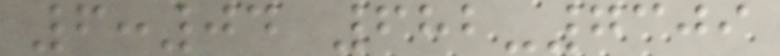6:04 682-7309
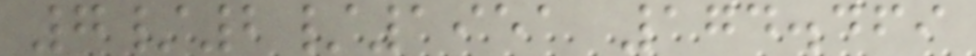7/2/1951 174.469
